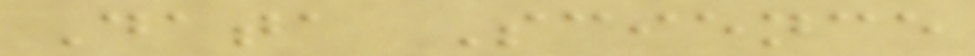Data Science
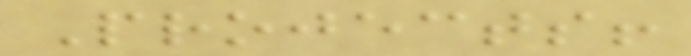Projects!
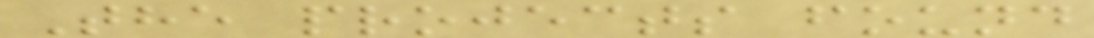The projects found
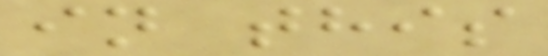in this
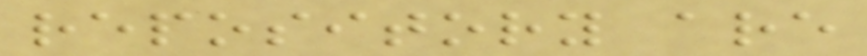repository are
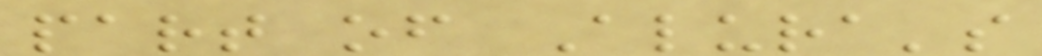part of Alura's
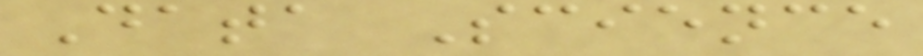Data Science
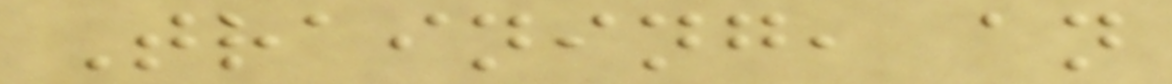Training, an
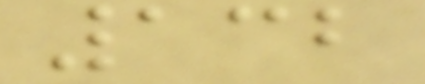132
